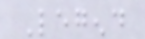Legend
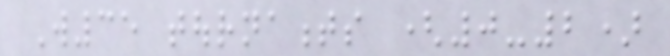W35 tournaments (0-2)
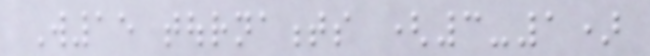W15 tournaments (3-1)
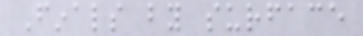Finals by surface
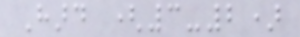Hard (3-2)
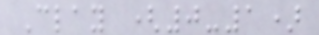Clay (0-1)
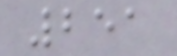251
